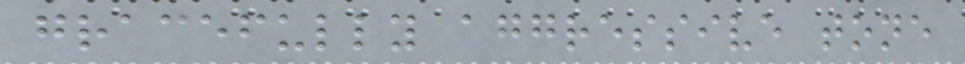gracefully aggressive tone
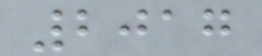2017
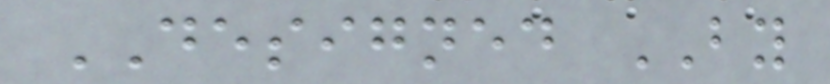DESIGNED BY
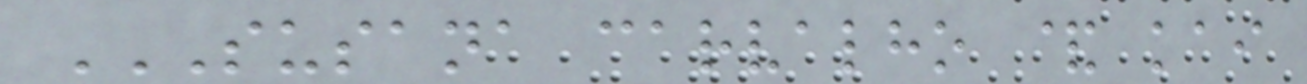SUSANA CARVALHO & KAI
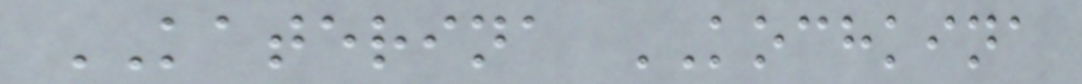KATERINA KOCHKINA
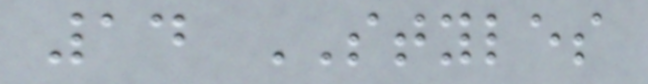14 STYLES
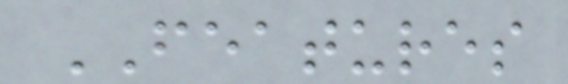FEATURES
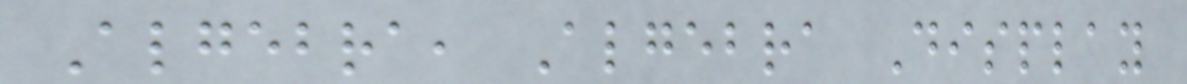Algebra, Algebra Display
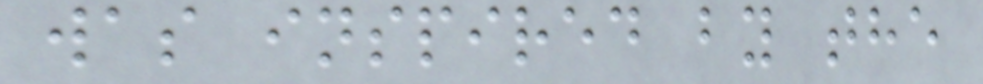was inspired by the
